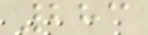283
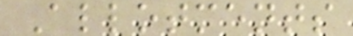Allotments
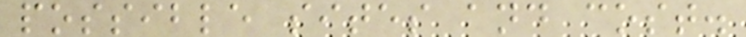possible sites and cost.
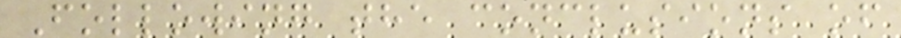Following the conclusions of
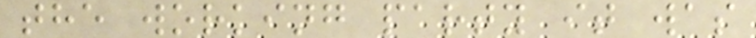the working party it was
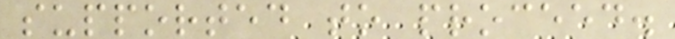supported to proceed.
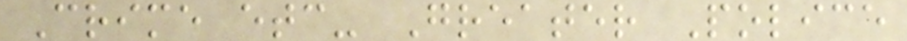Crime etc- Greater Police
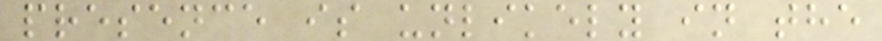presence is unlikely in the
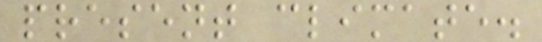present climate.
